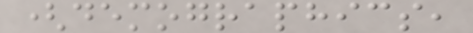(demographics,
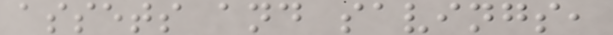assets and savings,
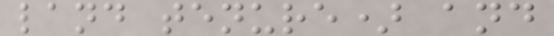land tenure) and
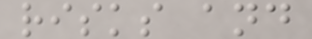risks and
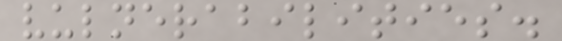vulnerabilities.
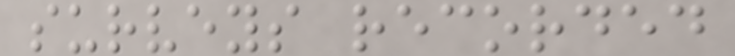surveys recorded
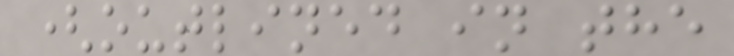(outlined in the
